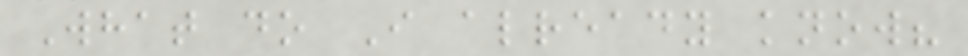What do I already know?
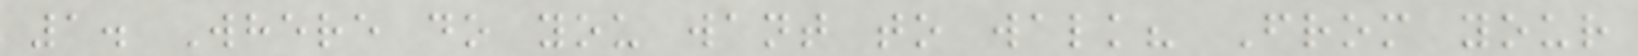1. Where do you want to walk? From your
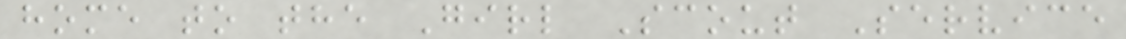home to the Girl Scout Service
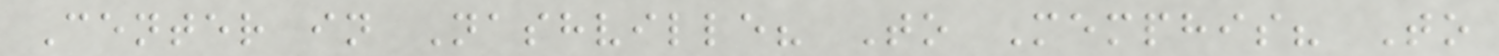Center in Nashville? To Memphis? To
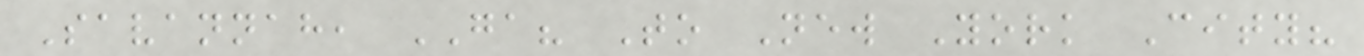Savannah, GA? To New York City?
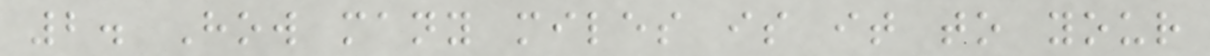2. How many miles is it to your
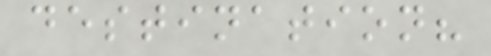destination?
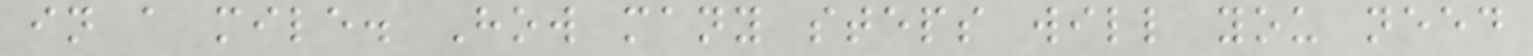in a mile. How many steps will you need
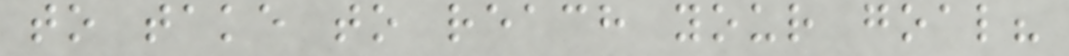to take to reach your goal?
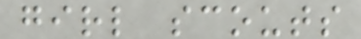girl scouts
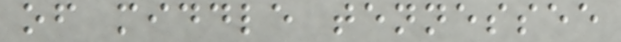of middle tennessee
